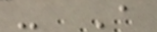- A
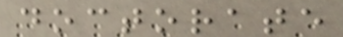doctorate
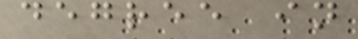degree in
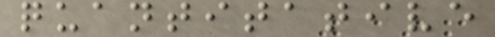quantitative
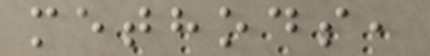methods,
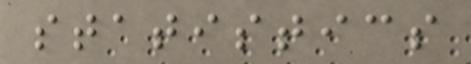statistics
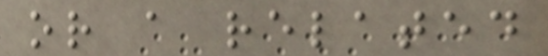or a related
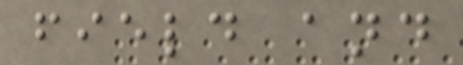field and
